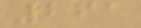261
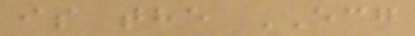is the ECG
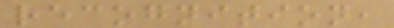recognition,
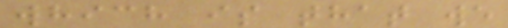which is that we
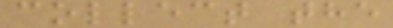collect the
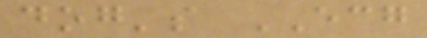dog's ECG
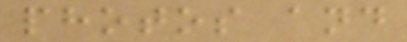photos and
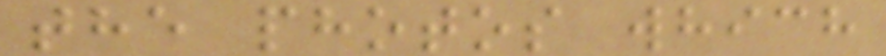the photos which
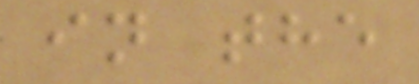in the
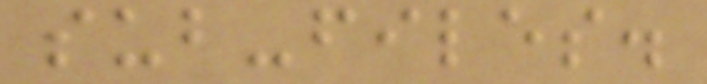sub-files.
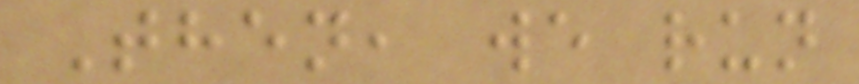Then, we run
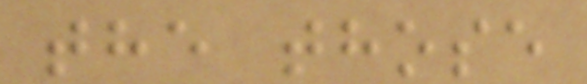the those
